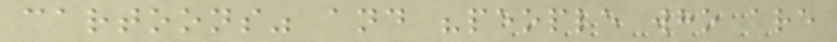cartoons" and "people who are
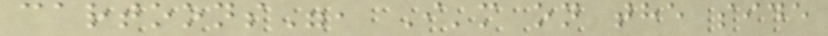cartoons", I'm on the side
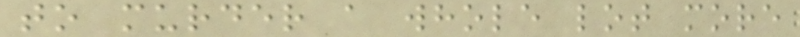to murder a whole lot more
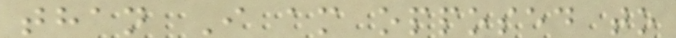than I am opposed to
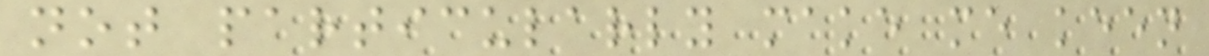not particularly make me keen
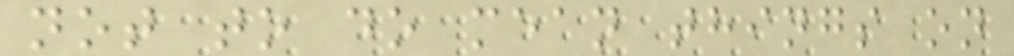not to do mean things on
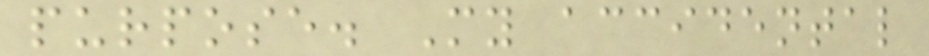purpose. My accidental
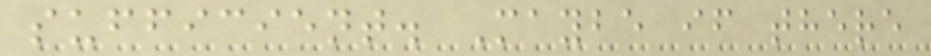sufficient. Maybe if there
